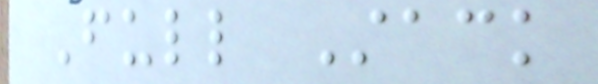Full Stack
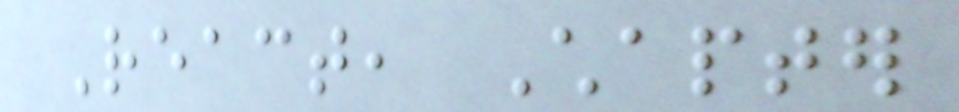React, Chapter
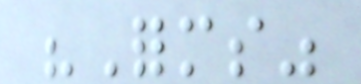"Forms"
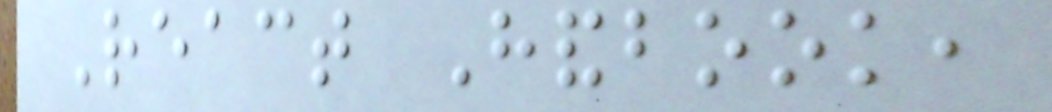React Handbook,
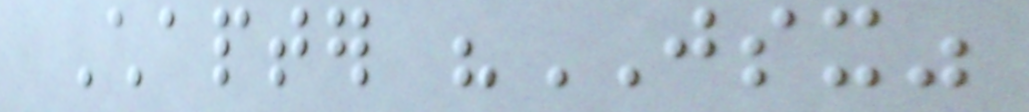Chapter "JSX"
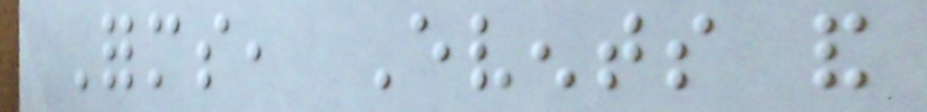Forms, Events and
